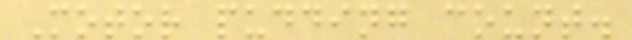Motor pudding count.
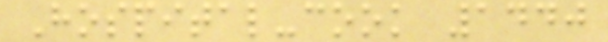Hospital-cook 1440
